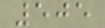505
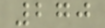270
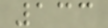133
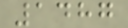1487
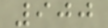900
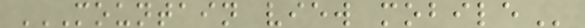MOUNTAIN VIEW MOBILE
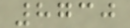8730
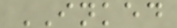INKED
